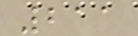211
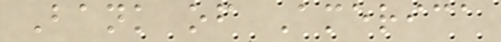Bank of America
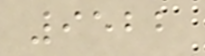9522
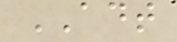ADT
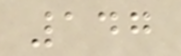147
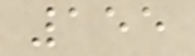155
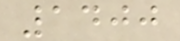1400
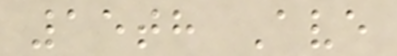15th Ave
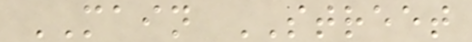MAIN STREET
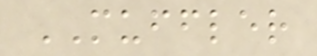MUFFLER
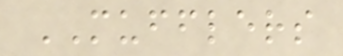MUFFLERS
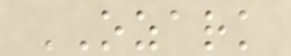OZARK
